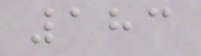183
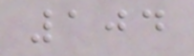104
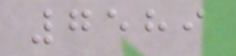7589
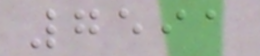7591
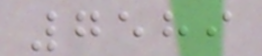7589
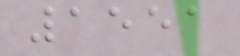1551
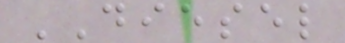DIESEL
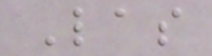Las
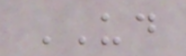UD
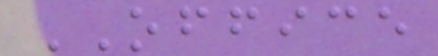OFFICE
